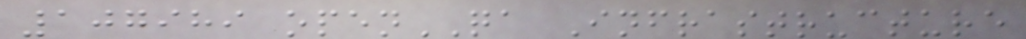107989 openQA Infrastructure
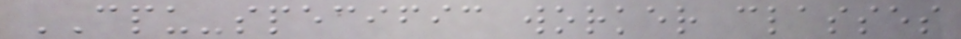CPU-specific worker classes
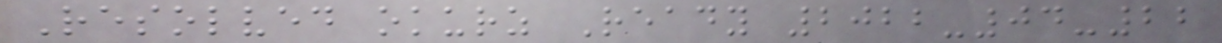Resolved okurz Ready 2022-04-22
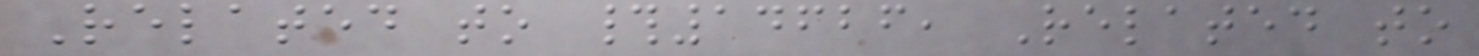Related to #14626, Related to
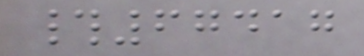#67417
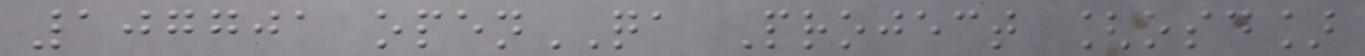107701 openQA Project [osd]
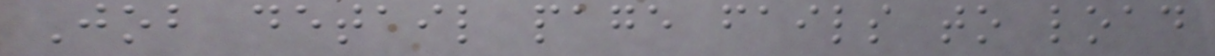Job detail page fails to load
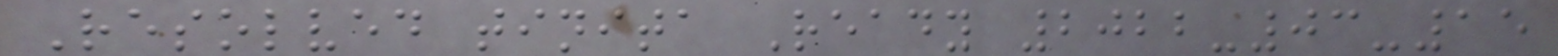Resolved tinita Ready 2022-03-15
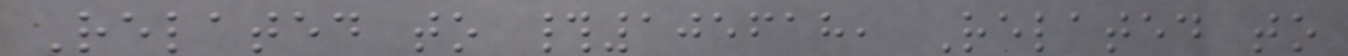Related to #105618, Related to
